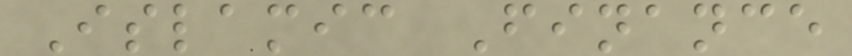Islamic Finance
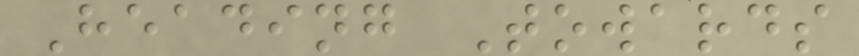Heading Towards
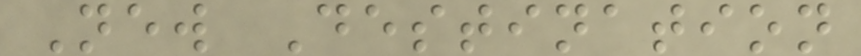New Destination
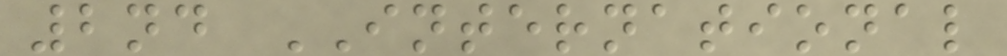2nd INTERNATIONAL
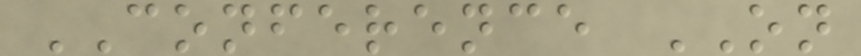CONFERENCE ON
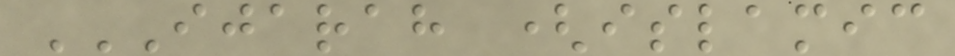IJARAH (ISLAMIC
